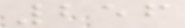256
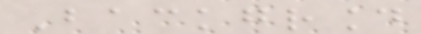Background
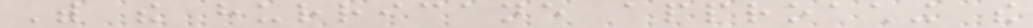With the hurricane approaching the
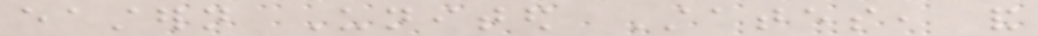eastern United States, and
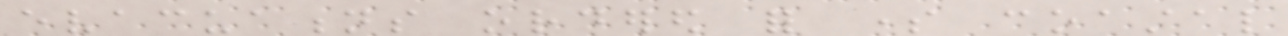evacuations ordered for some coastal
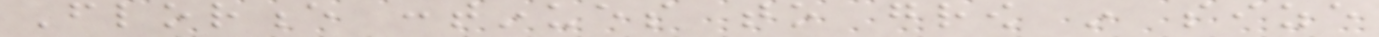Florence continues to grow in size
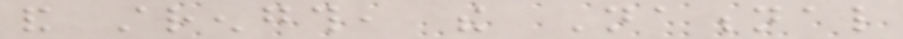and strength, the National
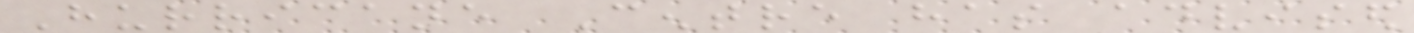Hurricane Centre has advised
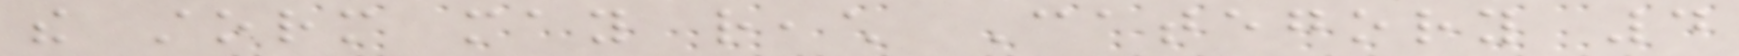the storm may reach Category 4
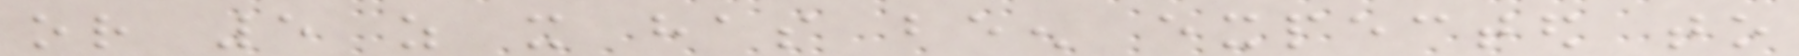or 5 as it has been expected to
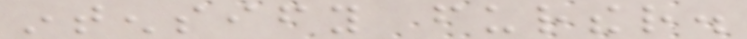intensify further.
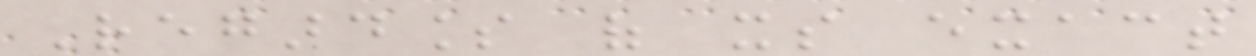Regardless of its exact
